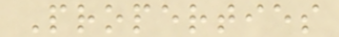Properties
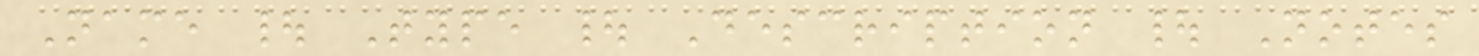Name | Type | Description | Notes
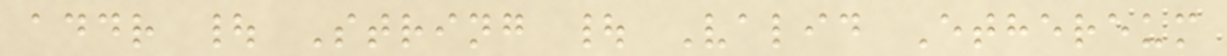addr | String | Valid Ethereum
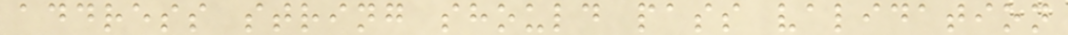address string should pass validation
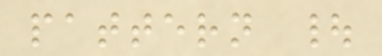pattern |
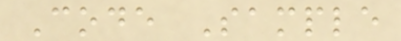Code Sample
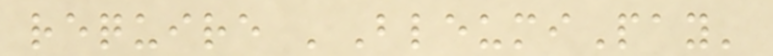require 'BleumiPay'
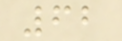62
